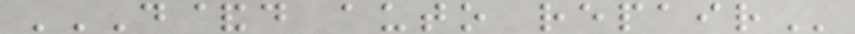D&D AUTO REPAIR
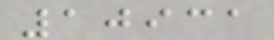10931
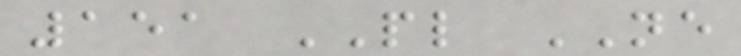151 PL NE
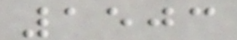1503
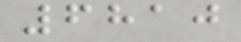6810
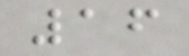16
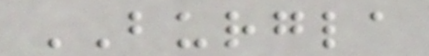BURGLA
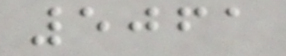5061
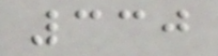330
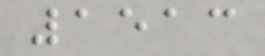1513
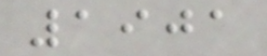1901
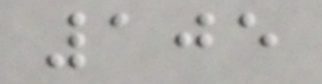105
